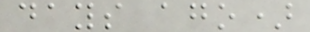days ago)
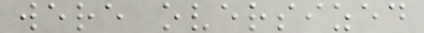were oversized
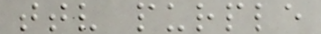ttv purple
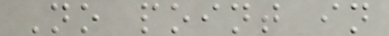No point in
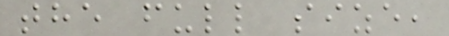the full size,
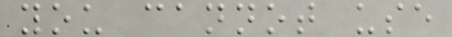you cannot use
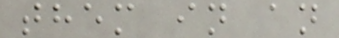them in an
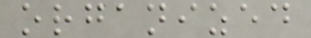organized
